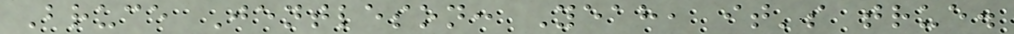Bruce Jentleson: Yeah, it's true.
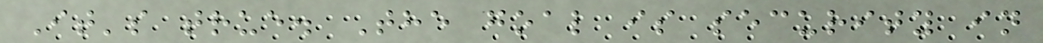It's true. The goal is security in
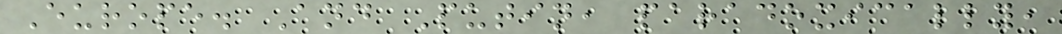Europe. And Putin, paradoxically,
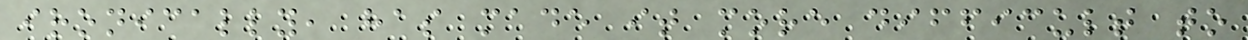ironically, has made it more difficult to
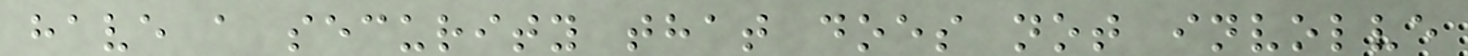have a security that does not involve
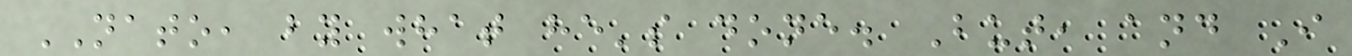NATO, by what he's done. But, and I
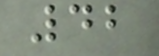42
